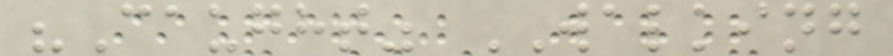"Caught" WALKING
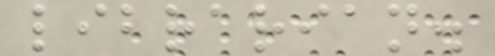librarian.
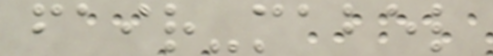fair-mabel
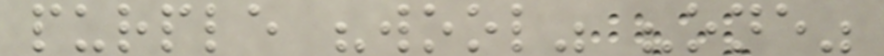purple "wool" "one"
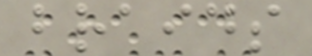braids
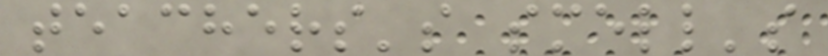teachers's smell's
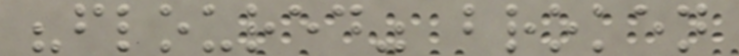"floured" broken
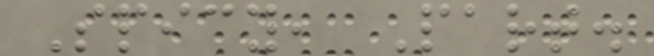Spicy, Part.
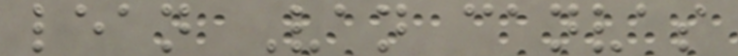lean Van canvas
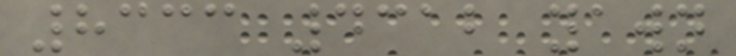8333 4312 yawn
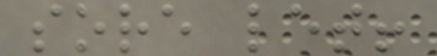sore let!
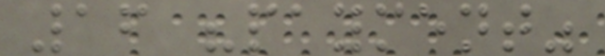16 "payment"
